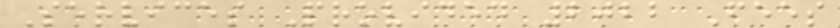Services Provided 2022 Fees
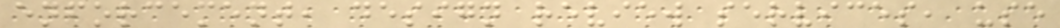enforcement, design review services, use
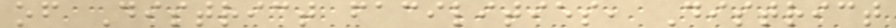of District facilities, District
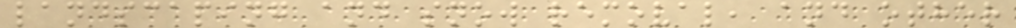landscaping and snow removal, and other
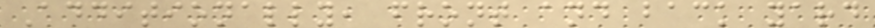Additionally, front and back yard
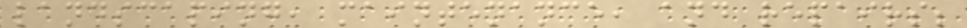landscaping, maintenance, and repairs;
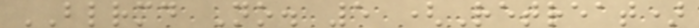BLRMD No. 5 (Retreat)
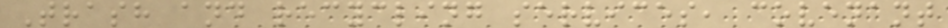Trash and recycling services, covenant
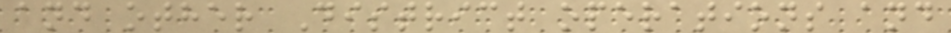and other District operations and
